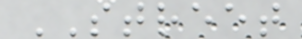STREET
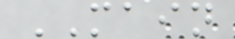MAIN
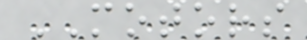MOTORS
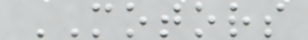MOTORS
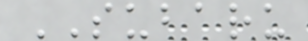SUBARU
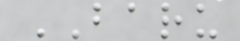BARU
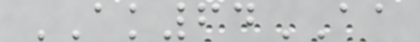AK64AA
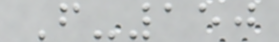F-150
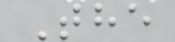The
